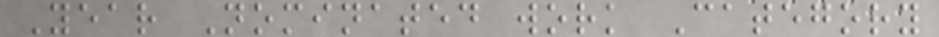Year Nominated work Category
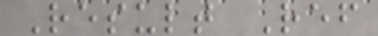Result Ref
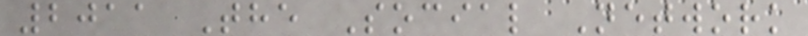2011 The Social Network
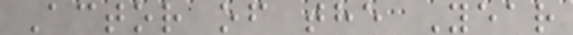Actor of the Year
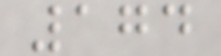174
